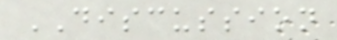DISCUSSION
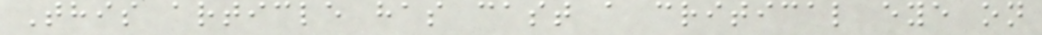This article has cast a critical eye on
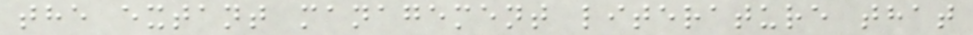the extant management literature that
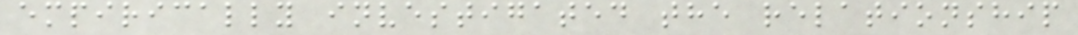empirically investigated the relationship
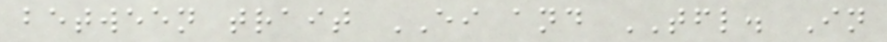between trait EI and TFL. In
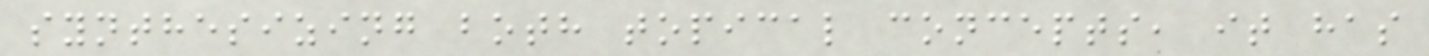synthesizing both topical concepts, it has
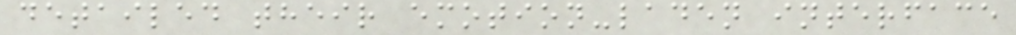detailed their emotion-laden interface
